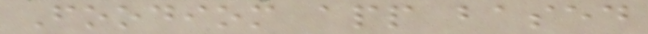Foodiom app based
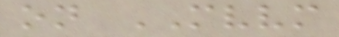on MVVM
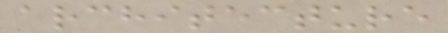architecture
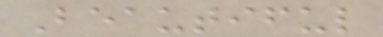Beautiful
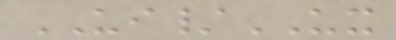UI/UX
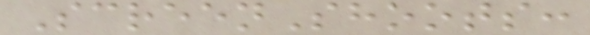ScreenShoots:
